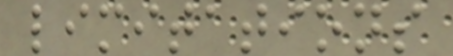limitations
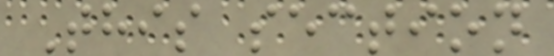This section
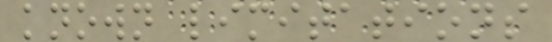known limitations
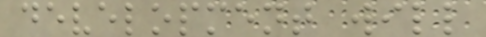development will
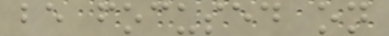be focused on
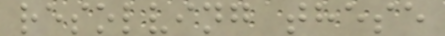resolving these
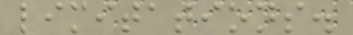limitations.
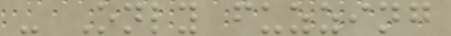- Only fuzzing
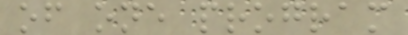of one program
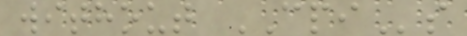without CPIs
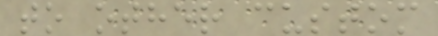to other custom
